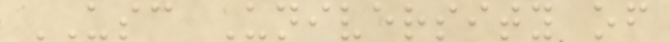USC University of
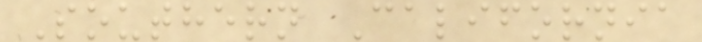Southern California
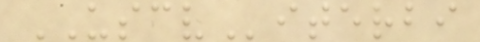USCViterbi
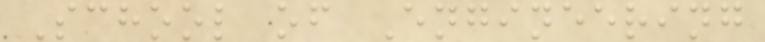School of Engineering
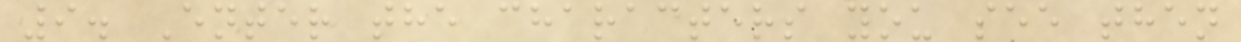9. Enter the characters you see then
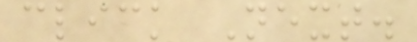click Next.
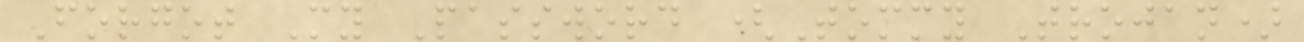Forgot My Password (Tommy Trojan)
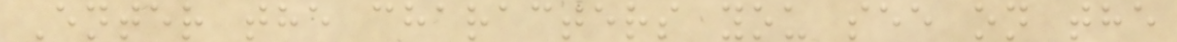Enter the characters you see on the
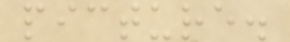picture.
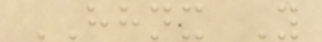HHNX Y
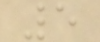5
